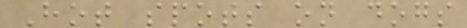Hot spots on dogs
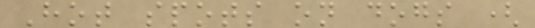Hot spots on dogs (
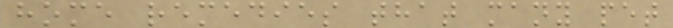home remedies that many pet
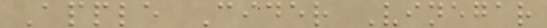Apple Cider Vinegar
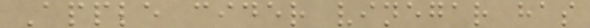Apple cider vinegar has
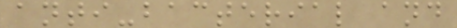anti-bacterial and
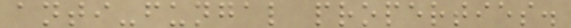anti-fungal properties.
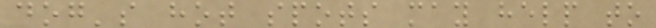dog's hot spots may help to
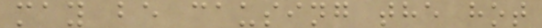may be causing the hot
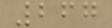267
